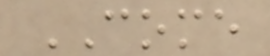COME
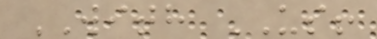WITH US!
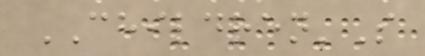CHILDREN'S
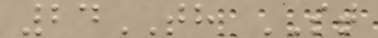24TH ST
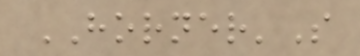HORNER'S
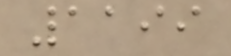1199
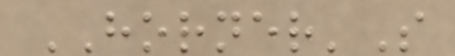HORNER'S
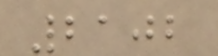2102
